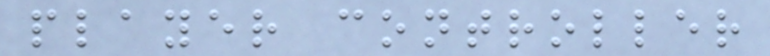player controller
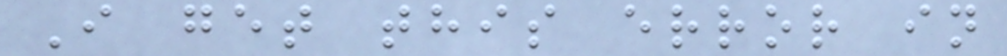I get this error in
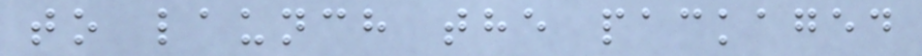to launch the packaged
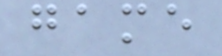game
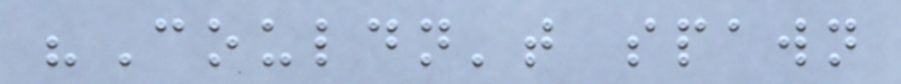"Couldn't spawn
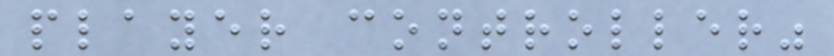player controller"
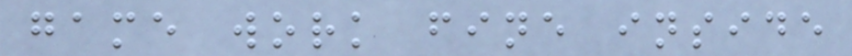game work fine inside
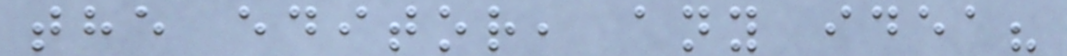the editor, any idea?
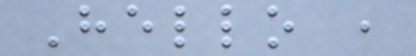Hello ,
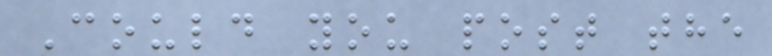Could you post the
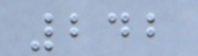242
